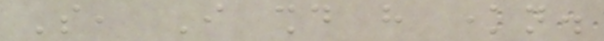So, I should have known.
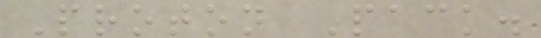Proton Pack.
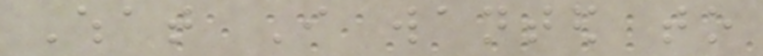What I wanted to
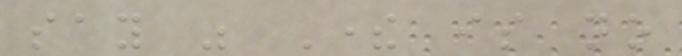say was There is no
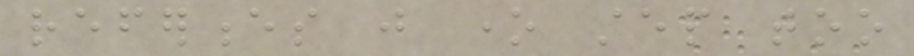references just one step too
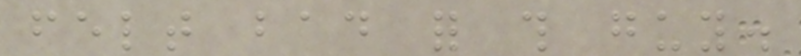felt bad for this guy.
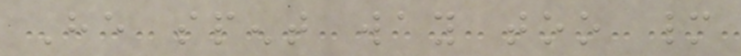He spent way too many
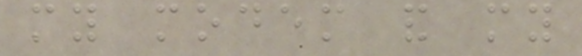my modem and my
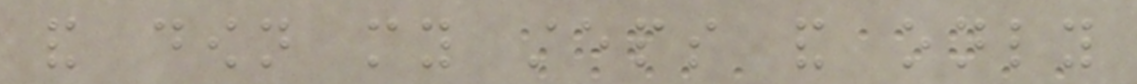and down my steps and only
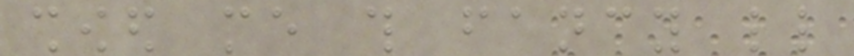showed me this fancy little
